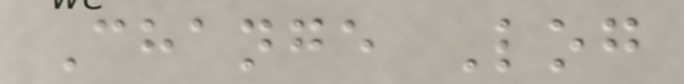Change Log
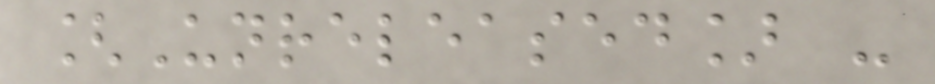[Unreleased] -
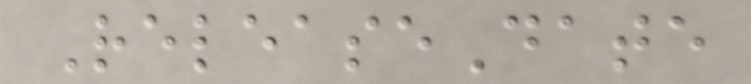ReleaseDate
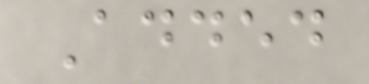Added
